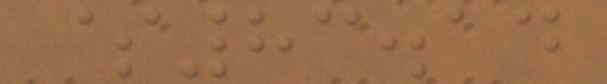$83.14
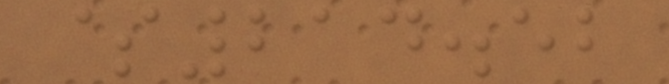$214.52
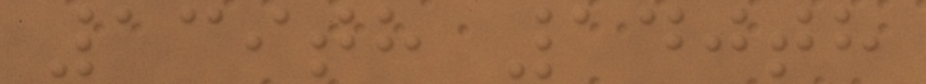139th 140th
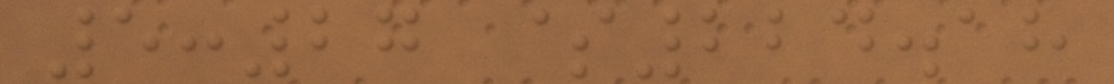5:27 $224.18
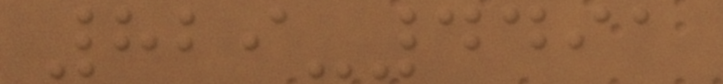829-4491
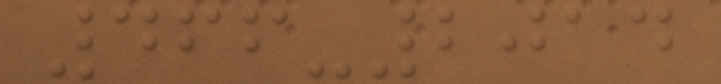466-2014
